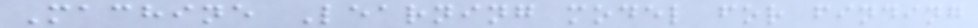Machine Learning model for finding
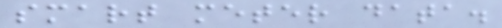smart meter data.
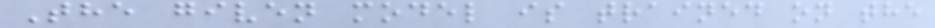The given model is trained on the
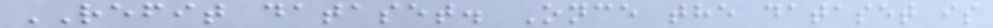REFIT dataset. Once the dataset is
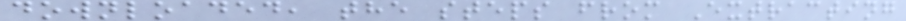downloaded, the steps from Extracting
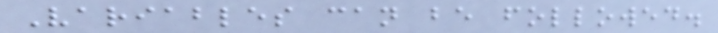Variables can be followed.
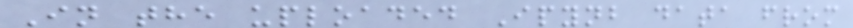In the uploaded Ipynb data from
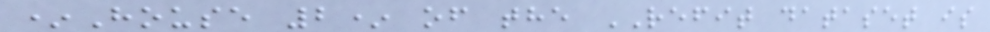*House 2* of the REFIT dataset is
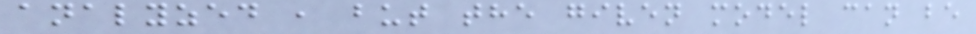analyzed , but the given model can be
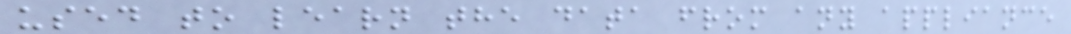used to learn the data from any appliance
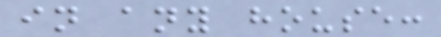in any house:
